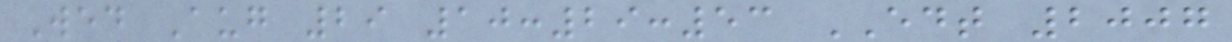Wed Aug 29 10:29:53 EDT 2007
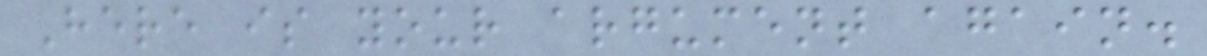Here is your argument again.
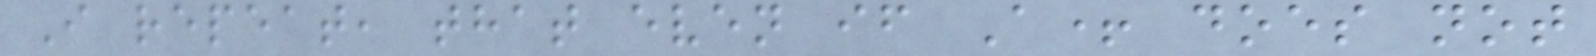I repeat, that even if A+ does not
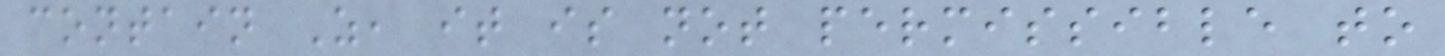contain Z, it is not permissible to
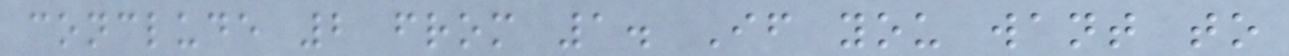conclude 2 from 1. If you want to
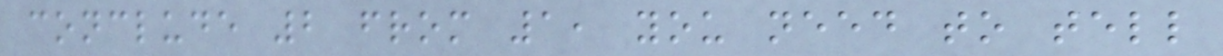conclude 2 from 1, you need to tell
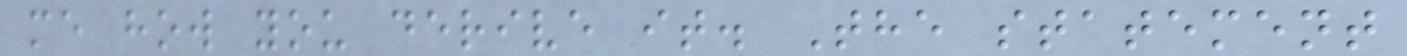me how you derive it. The statement
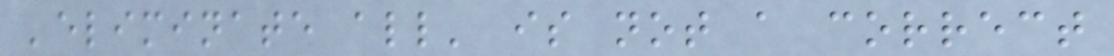'eliminate all' is not a correct
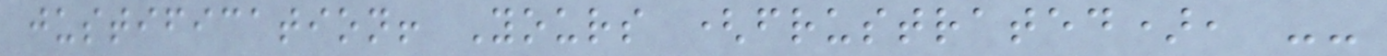justification! Yours (frustrated), --
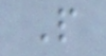P
